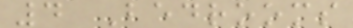4 Bedrooms
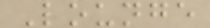Lounge
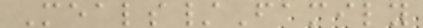Meals/Family
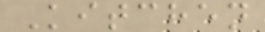Kitchen
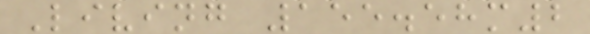Living 155.58m2
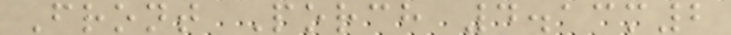Front Porch 4.13m2
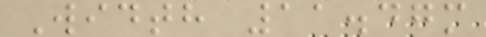Width 11.47m
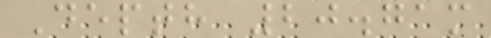Depth 20.71m
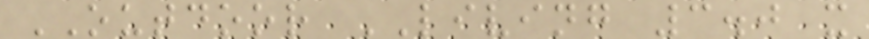OUTDOOR LIVING 3.0 x
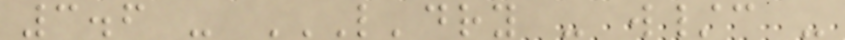3.6 - L'DRY - W/C -
